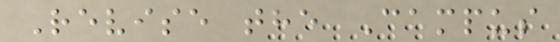Revise the Campus
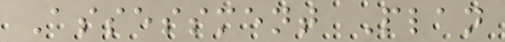Assessment Plan
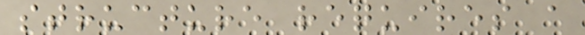structure requires a
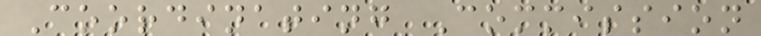Coordinating Commission
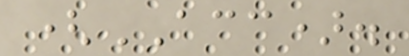(ACC).
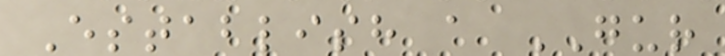Establish a GUR
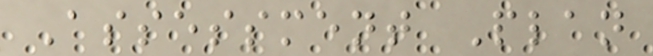Assessment Plan
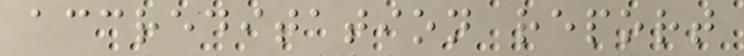accreditation report
